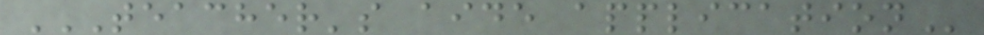TEACHER'S AIDE APPLICATION
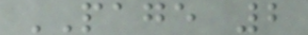PAGE 2
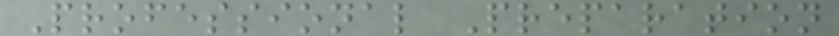Professional Preparation
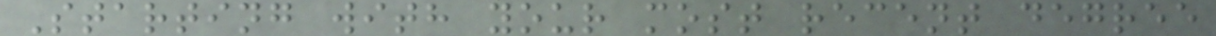Starting with your most recent degree
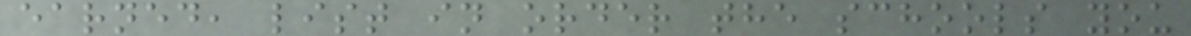earned, list in order the schools you
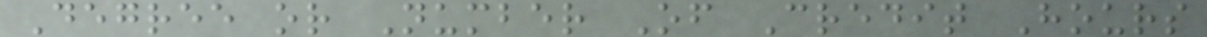Degree or Number Of Credit Hours
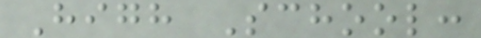High School:
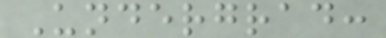Undergrad:
